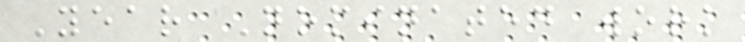Year Nominated work
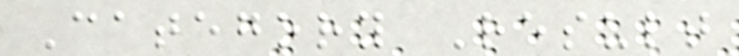Category Result
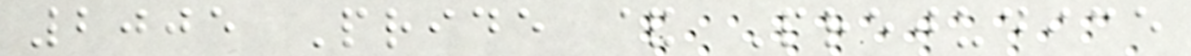2005 Pride & Prejudice
